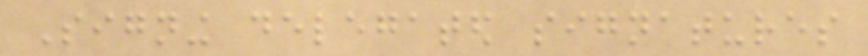Signing delegated signatures
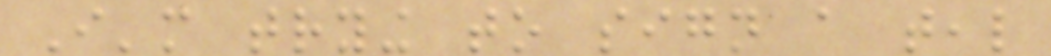I'm trying to sign a teal
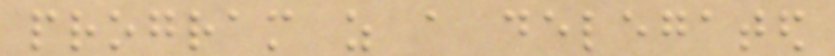program as a delegated
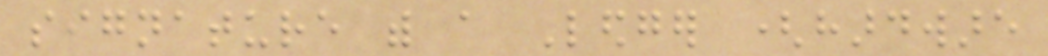signature with a Ledger (hardware
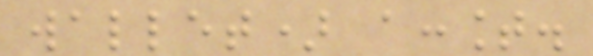wallet) account.
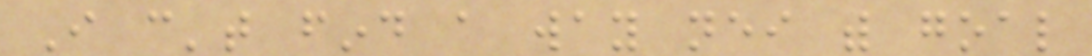I can't find a way neither with goal
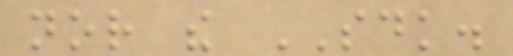nor the SDK.
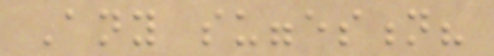Any suggestion?
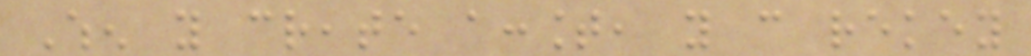When you create account, you can rekey
